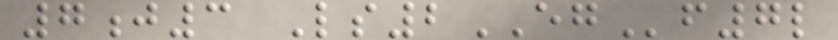7j3 Ls2EGf7l
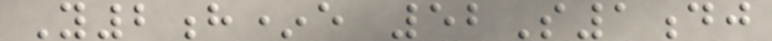Y2h*e 52S1dj
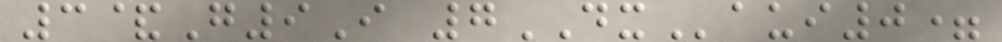3&G9I 7DXaui0=
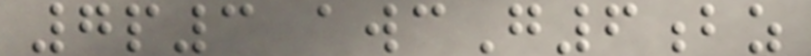7p3 awcG6bz
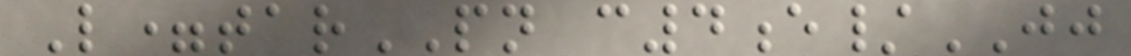L=tarPN c4e/JJ
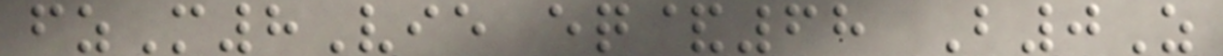fzM8Vie eq&68 B0Z
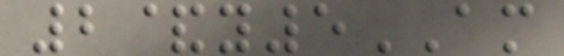2&y5AM
